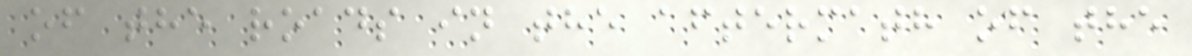of the roads in the aftermath of the
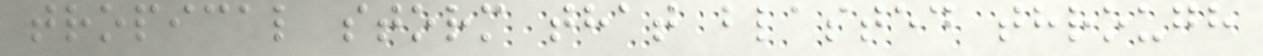tropical storm that blasted through
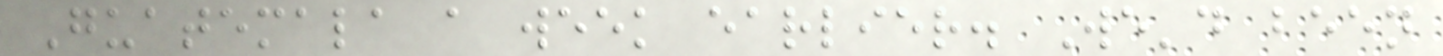Guatemala a week earlier. We'd been
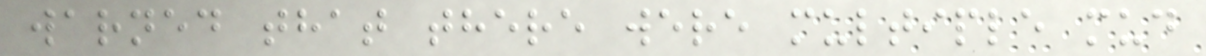warned that there were multiple mud
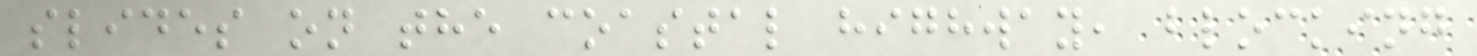slides on the coastal highway, blocking
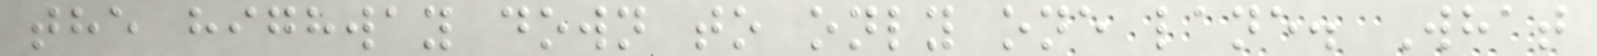the highway down to only one lane. What
